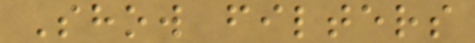Show filters
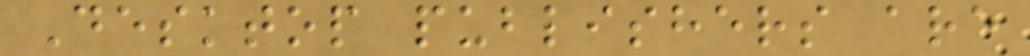Desktop publishers are
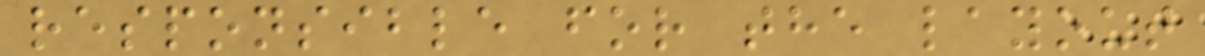responsible for the layout
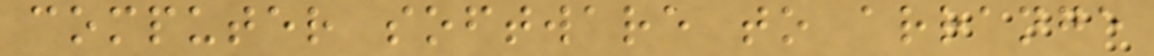computer software to arrange
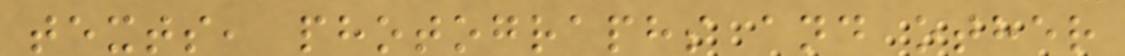texts, photographs and other
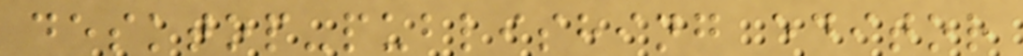desktop-publishing editor
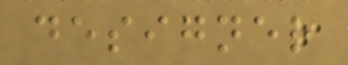designer
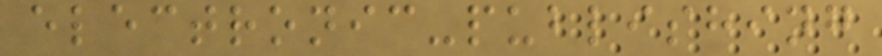electronic-publishing
